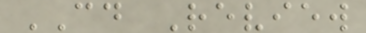CD Review
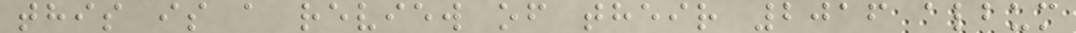this is a review of their 2016 album
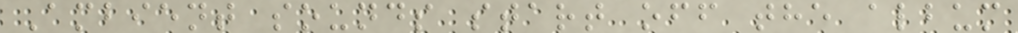Ambient sounds start off the album
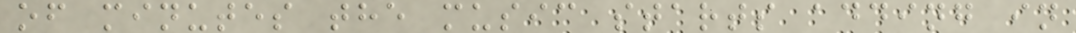of minutes the music starts adding in
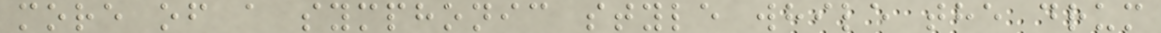more of a symphonic style while the drum
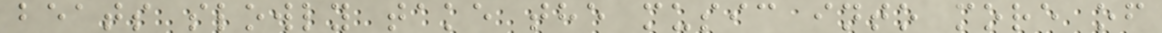beats slowly take the music into more of
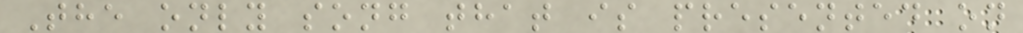The only song that is presented on
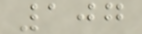107
